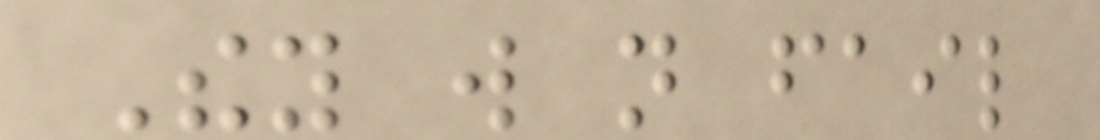They will not fail
